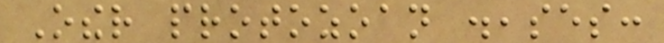Other protozoan diseases:
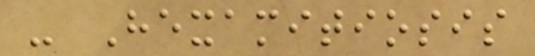- Hexamitiosis
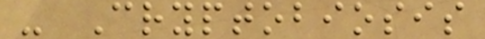- Cryptobiosis
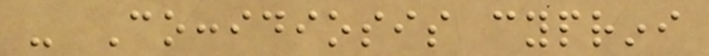- Coccidiosis cyprini
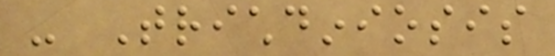- Trichdiniosis
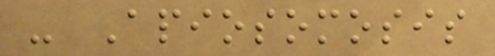- Apiosomosis
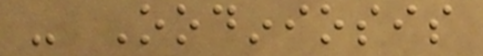- Oodiniosis
